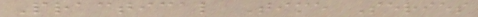Practical Time Series
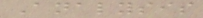Analysis
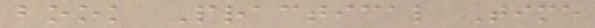book Practical Time
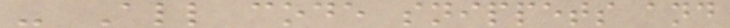- All code snippets and
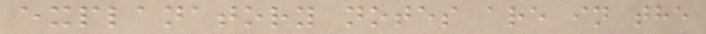explanatory notes are in the
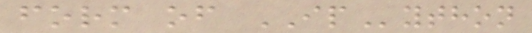form of IPython
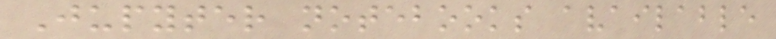Jupyter notebooks available
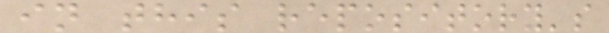in this repository's
